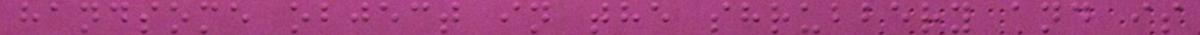handsome object in the shrubbery and is
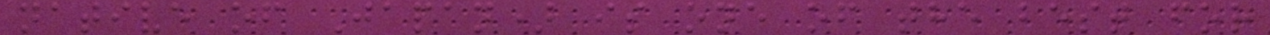native of Japan) is one of the best for
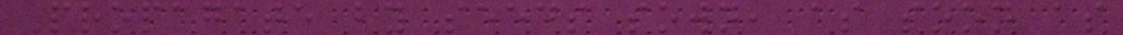Propagate by seeds sown, as soon as
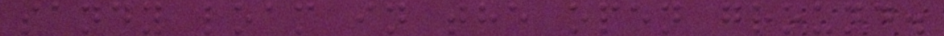sandy loam in the open ground.
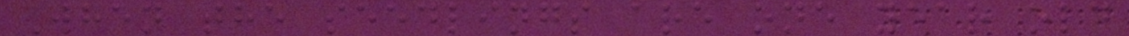When the seedlings are one year old
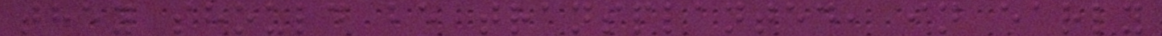they should be transplanted, in early
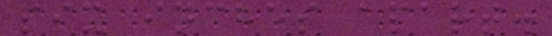six inches apart.
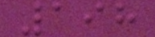198
